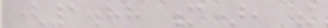(1.88 m), the
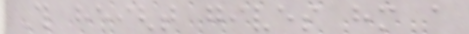This height gives him a
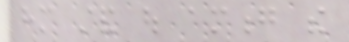him stand out among the
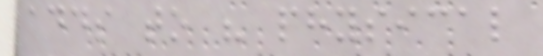adds to his physical
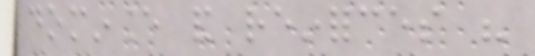dominance and reinforces his
